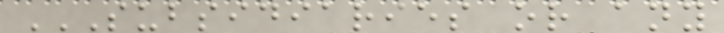SUBSIDIARIES OR ANY
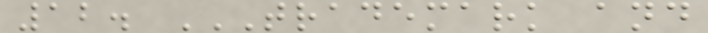12. TRADEMARK AND
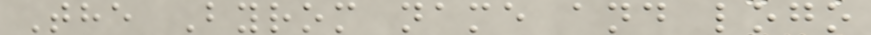The Byrom name and logo
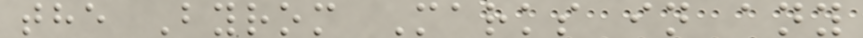the Byrom Marks in any
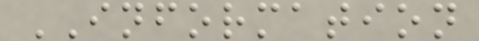INFORMATION
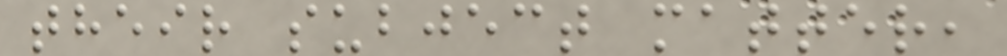their subject matter,
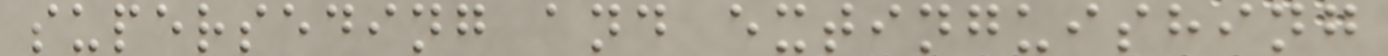superseding and extinguishing
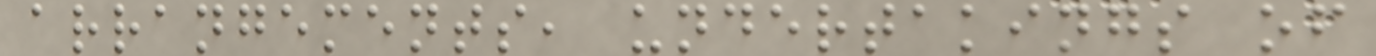arrangements, undertakings of
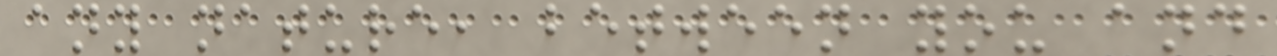any nature, between you and
